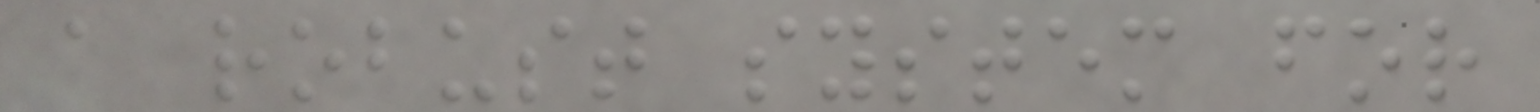a robust system for
